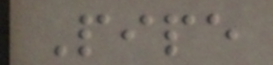Pipe
